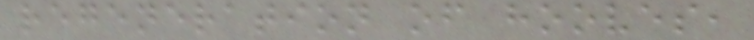regeneration of hooves,
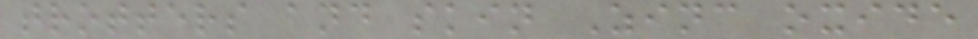trotters and skin Zinc oxide
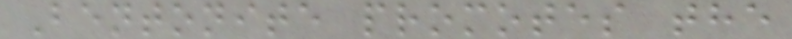Bentonite promotes the
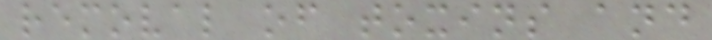removal of toxins and
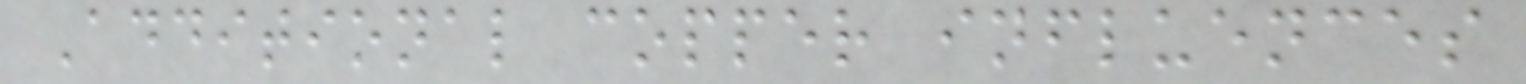Additional copper influences
